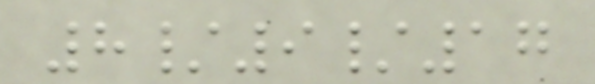8/9/17
